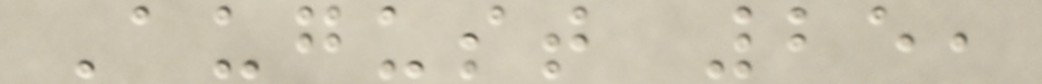August 25,
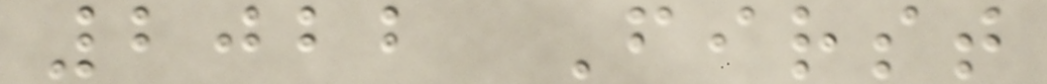2022 First
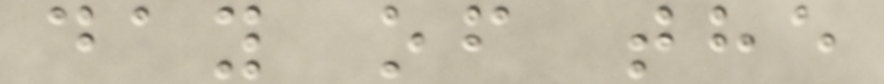day of the
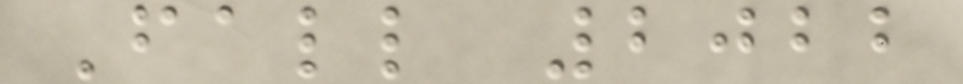Fall 2022
